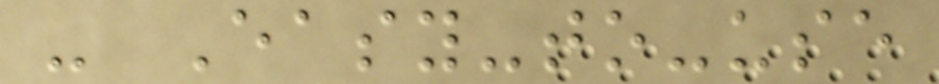- Easy-to-use
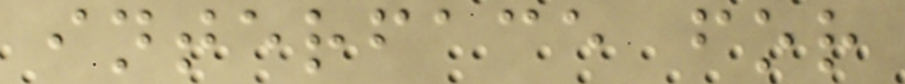interface for
